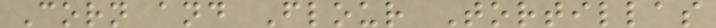Corn and Flour Tortillas
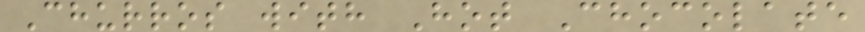Churros with Hot Chocolate
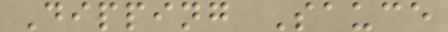Dipping Sauce
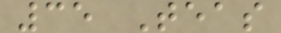35 Teas
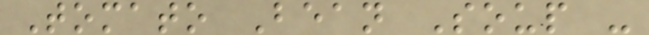Tomato Bean Soup -
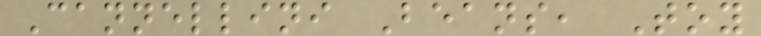Cannellini Beans, Toy
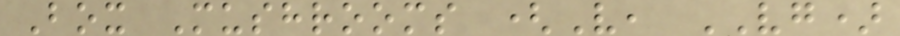Box Mushrooms (V, VG)
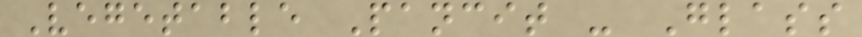Vegetable Pancit - Glass
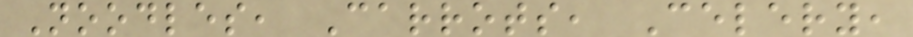Noodles, Carrots, Celery,
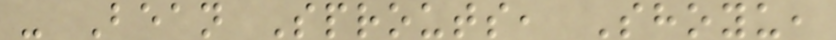- Bean Sprouts, Shoyu,
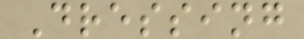Dressing
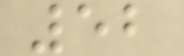52
